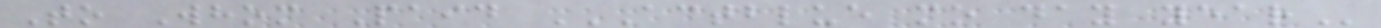To Whom Paid ACTBLUE MO DAY YEAR
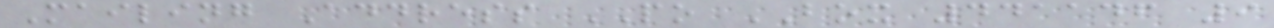Mailing Address PO BOX 441146 9
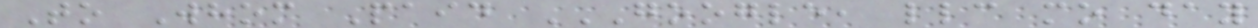To Whom Paid GOOGLE, LLC MO DAY
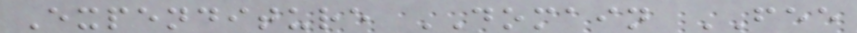Expenditure DOMAIN FEE
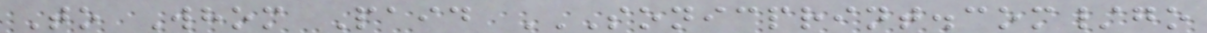To Whom Paid SONICPRINT.COM/GO
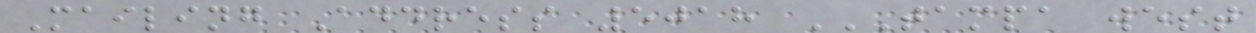Mailing Address 5018 TAMPA WEST
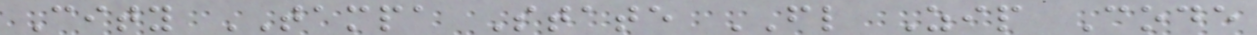City TAMPA State FL Zip Code
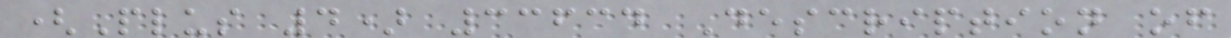(Plus 4) 33634 Description of
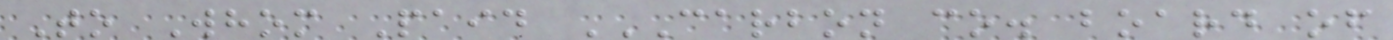To Whom Paid CARBON CO. BOARD OF
